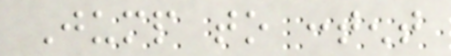Jump to content
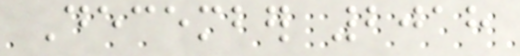December 2018
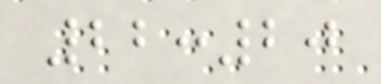22:20
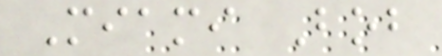Miami Bob
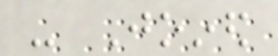- Joined
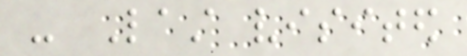- Last visited
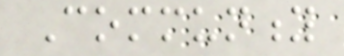Community
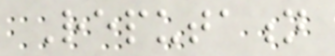Reputation
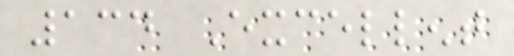134 Excellent
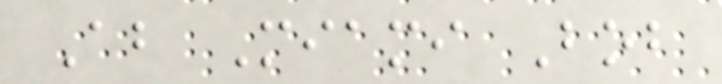About Miami Bob
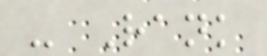- Rank
